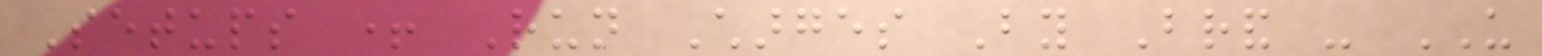Setups + Run Charges By Brand - US
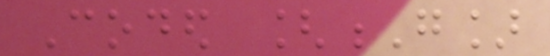Coded [G]
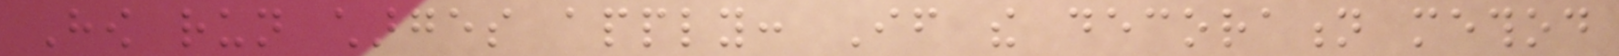How run charges apply: If the decoration method
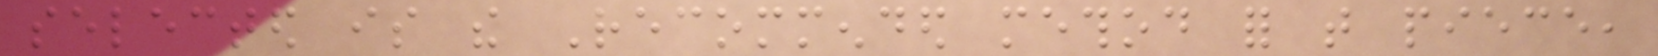selected is the Recommended method for that piece,
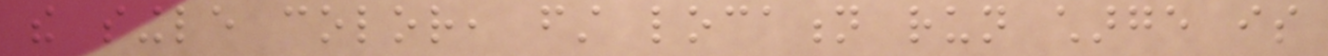the single color, first location run charge is
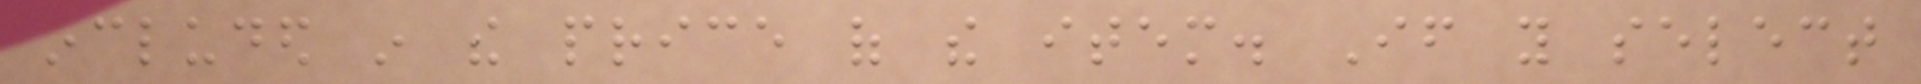included in the price of the item. If you select
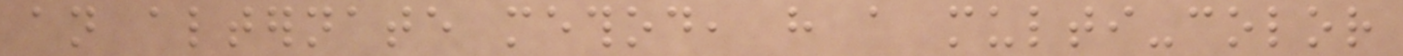an alternate method, have a multi-color
